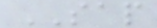SAP
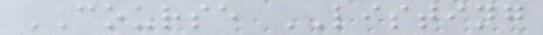COURSE LISTING
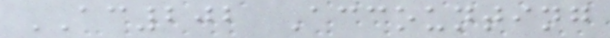AC202 Accounting
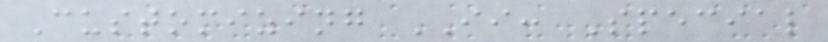Customizing II: Special
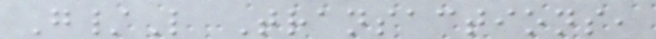G/L Transactions,
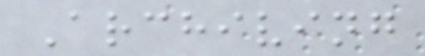Archiving
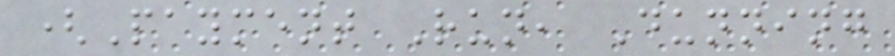(Payment Run, Dunning
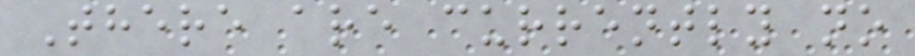There are currently no
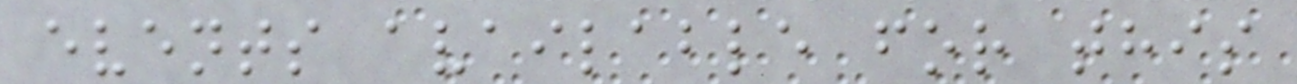events available for this
